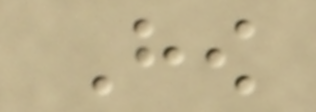How
